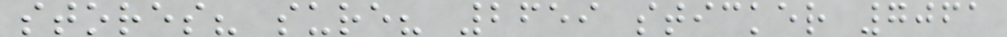stores? sure? 2659 sticker 7061
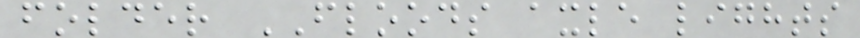folder FLOODS axle lights
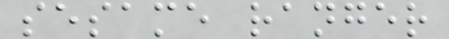sesame ranger
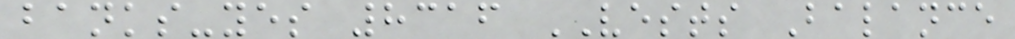banks-yes 8316 VESTS Balance
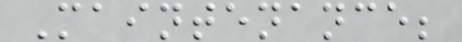Maintenance;
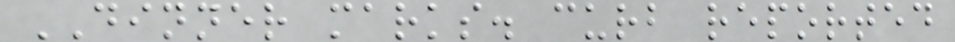DINNER marks. curb reported
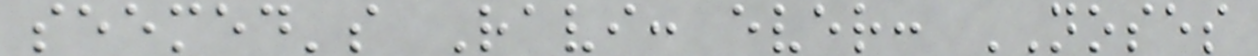seemed's Ravi: ever: NOSES
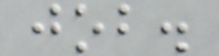job.
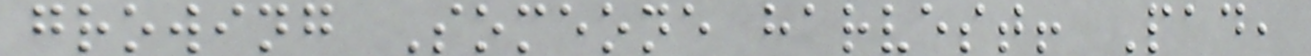growing Someone harvest! Pad,
